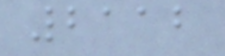2112
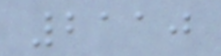2110
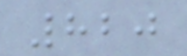820
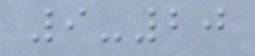9-20
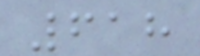618
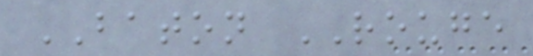BATON ROUGE
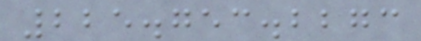225.753.2273
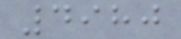4980
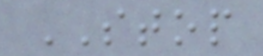STOP
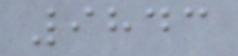9843
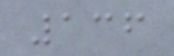136
